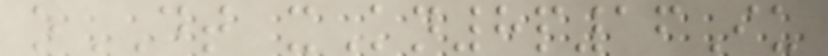oDT xKn8p16Iu
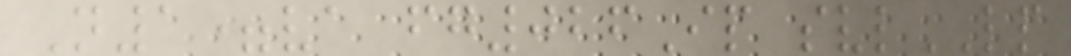N1=va fg026Ip svlLP
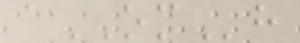aOMh
